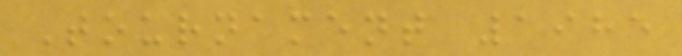Tournament 1985
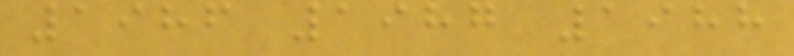1986 1987 1988
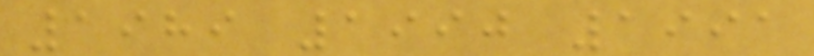1989 1990 1991
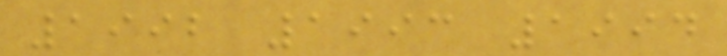1992 1993 1994
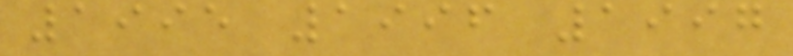1995 1996 1997
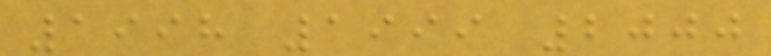1998 1999 2000
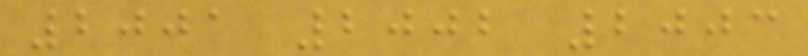2001 2002 2003
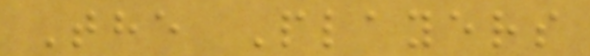The Players
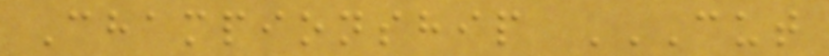Championship CUT
